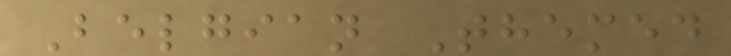Belgian Themed
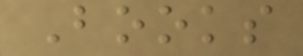Books
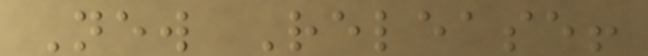New Release!
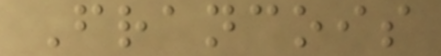Francois
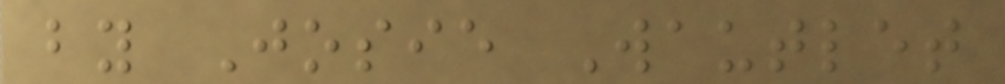by Josie Wautlet
